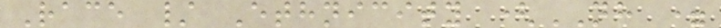Race / Ethnicity (NH =
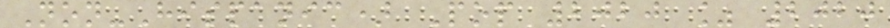Non-Hispanic) Pop 2020 % 2020
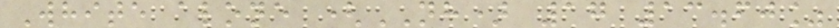White alone (NH) 17 13.60%
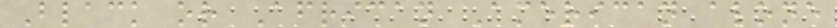Black or African American alone
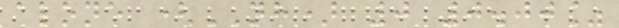alone (NH) 0 0.00%
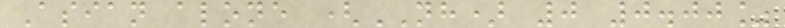Asian alone (NH) 0 0.00%
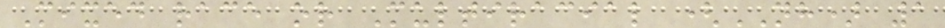Mixed race or Multiracial (NH) 1
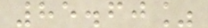85.60%
